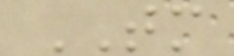TM
